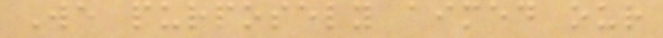We purposely aimed our
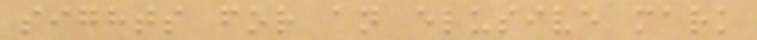sights for an elusive mark
